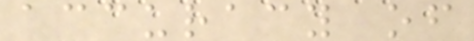accuracy of
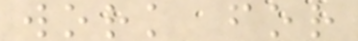work for
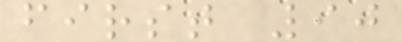first 90
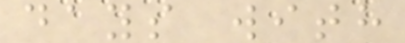days with
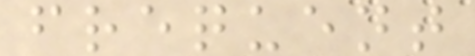frequent
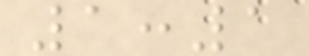1:1
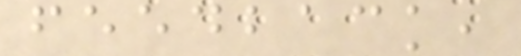feedback,
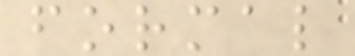formal
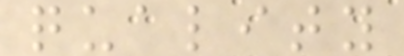quality
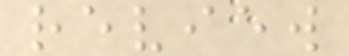review
